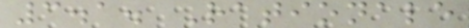3.1. Rationale
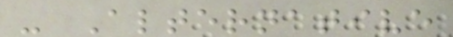- Alternative
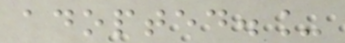adopted._
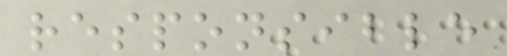responsible
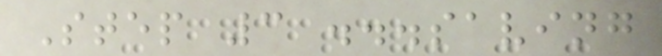Step 3 ...saving
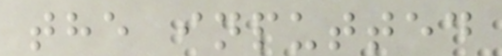the inputted
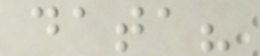data?
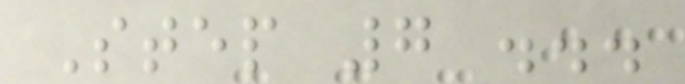Step 7 ...
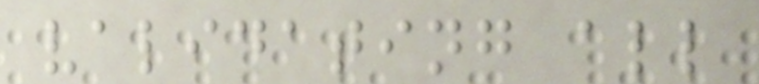validating all
